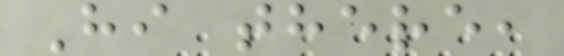Hi there,
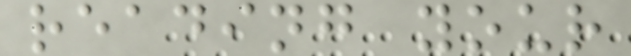reading your
